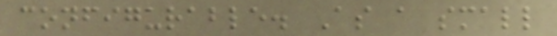configurable. As a small
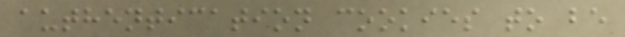authentication cookies to be
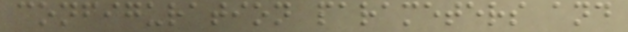configuration parameters and
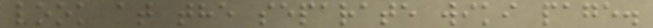look at the separate wiki page.
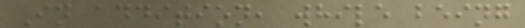In addition, while being
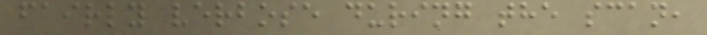fairly verbose during the scan,
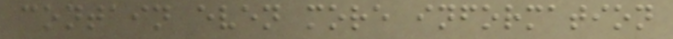contain even more information
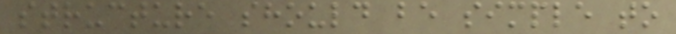structure should be simple to
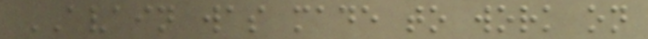AVAIN was made to work on
